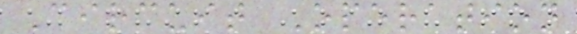Circuit Operation
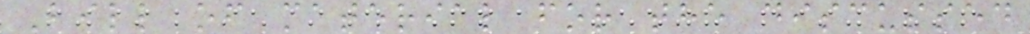Bill of material for the discussed
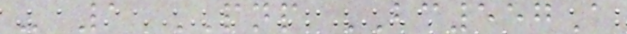- 1 PNP BC557A
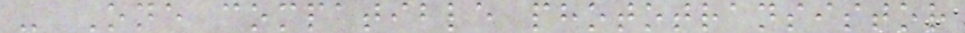- One compatible phototransistor
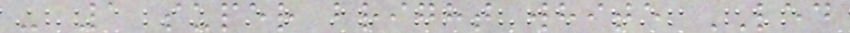- 1 super bright white LED
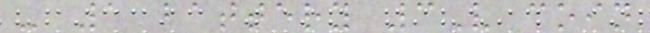- 1 battery 3V coin
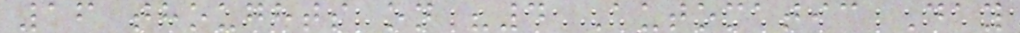16 thoughts on "4 Automatic Day
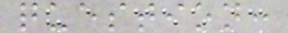question:
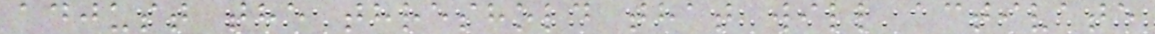adjust the threshold that will activate
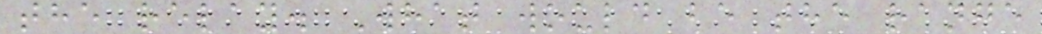the relay. What would be the range
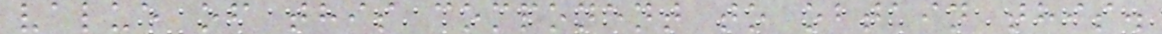value of this component to obtain this.
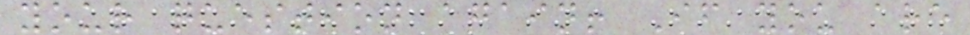your question again! If you are
